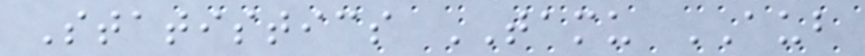Statistics TAMU AUB
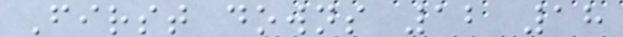First downs 12 18
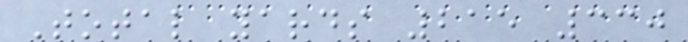Total yards 215 330
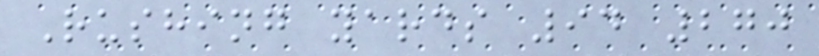Rushing yards 94 270
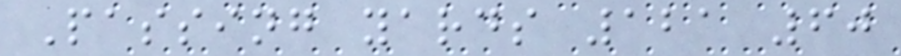Passing yards 121 60
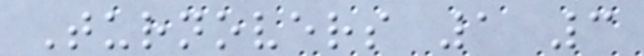Turnovers 1 3
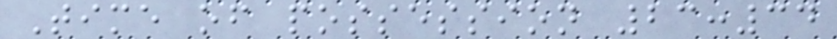Time of possession 23:34
